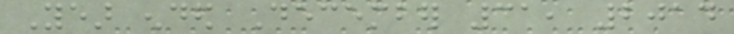Year ended December 31, 2014
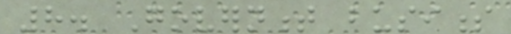8. Government business
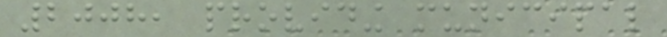2008, providing municipal
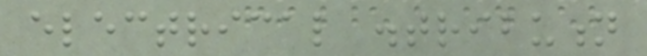electrical distribution
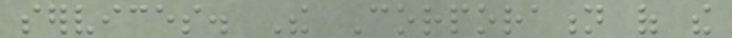services. The Corporation of the
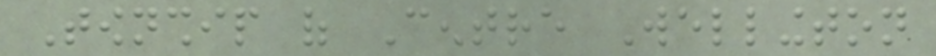Township of Centre Wellington
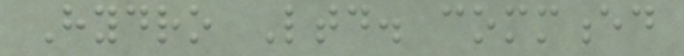Hydro Ltd. commenced
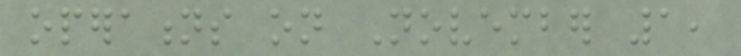operations on November 1,
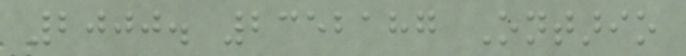2000. 2352187 Ontario
